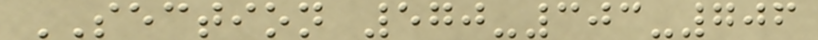SECTION 570-303-706
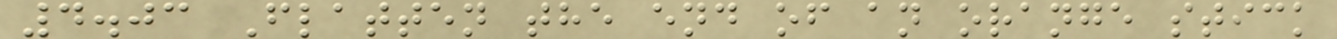4.03 Flatten the end of an orange stick
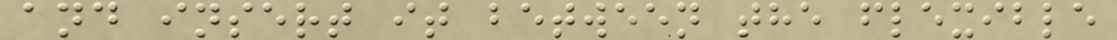and insert it between the flexible
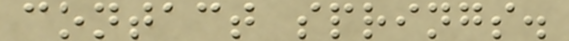contact springs.
